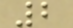2
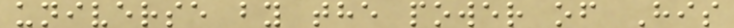universe by the power of His
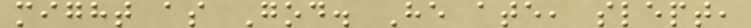might as God. He ate, slept,
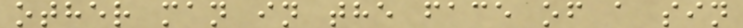other man in the face of a sin
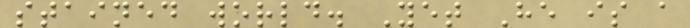stained world. Yet He is a
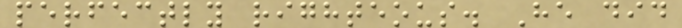perfectly righteous. He did
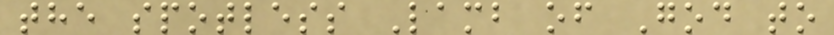the spotless Lamb of God to
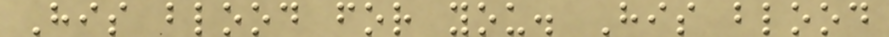His blood for you. His blood
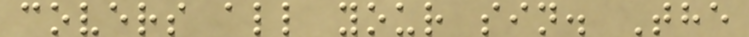covers all your sin. The
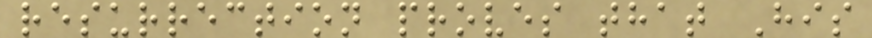resurrection proves that His
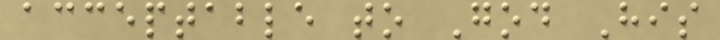acceptable to God His
